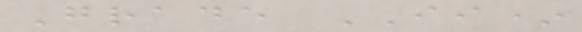Grade II*
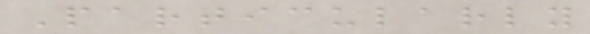Particularly
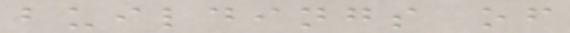buildings of
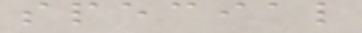special
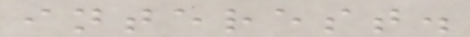interest.
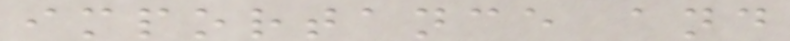importance and
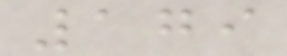179
